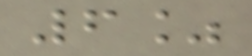6%
